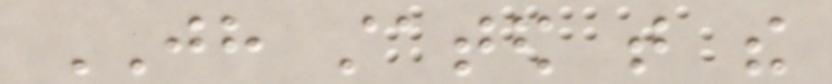JH stated that the
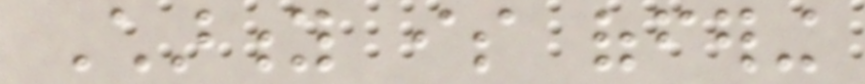Charity is offering
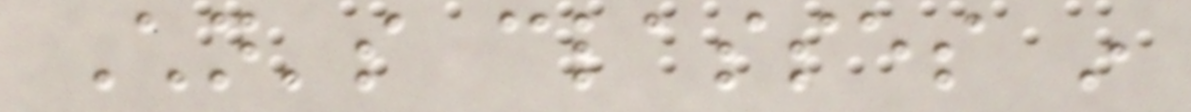Children's classes in
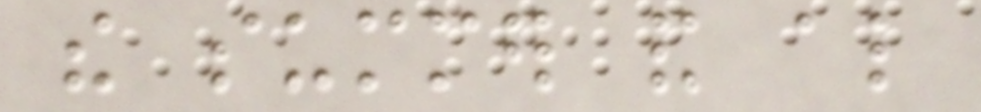the summer and also
